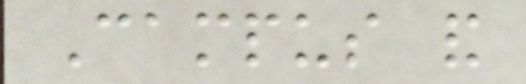Campus and
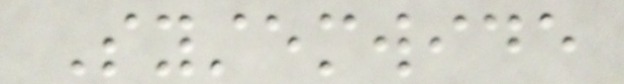Systemwide
